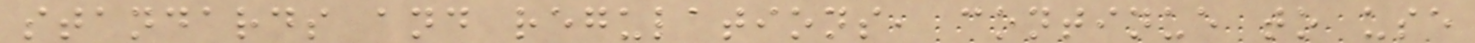standards and regulations, continue to use
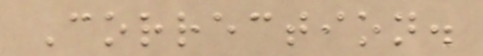Correction.
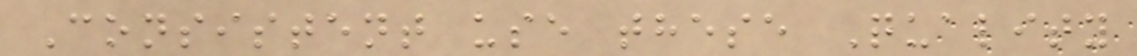Consistent use these Quality
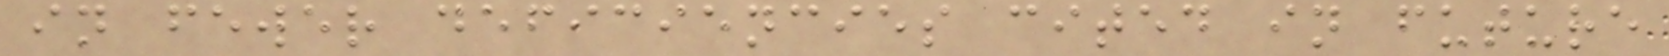in fewer deficiencies cited in future
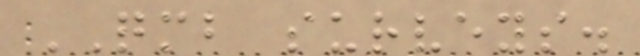QMB surveys.
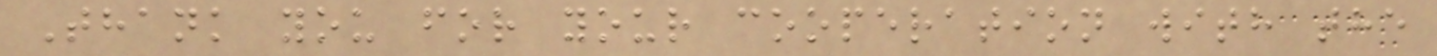Thank you for your cooperation with the
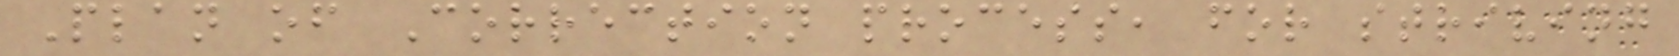Plan of Correction process, for striving
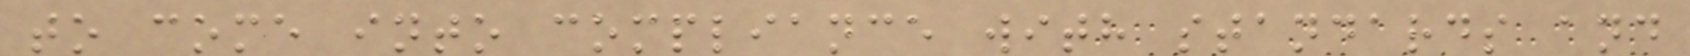to come into compliance with standards and
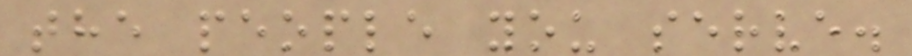the people you serve.
